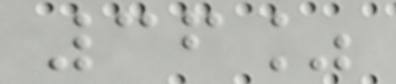36%
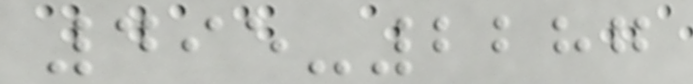495-2287
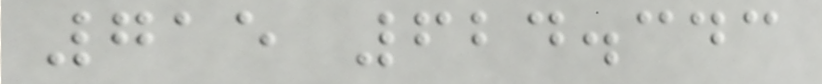715 624.343
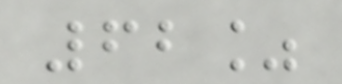62%
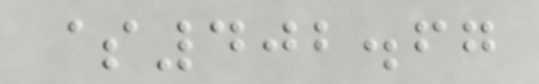$402.67
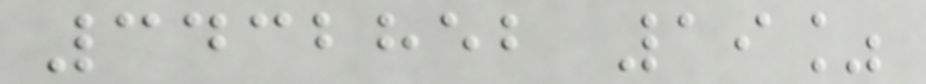3432852 19%
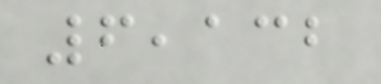6,132
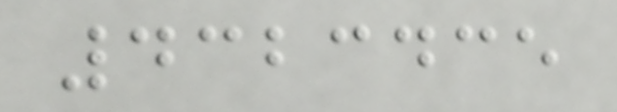4323435
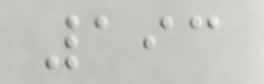193
